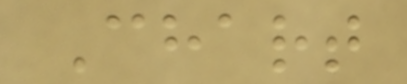Chart
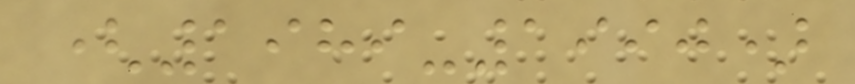(1989-1990)
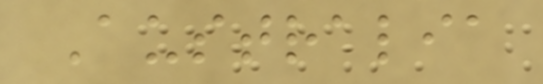Australia
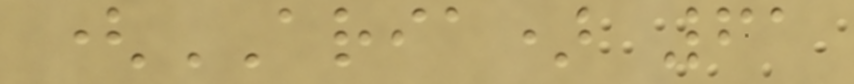(ARIA) 61
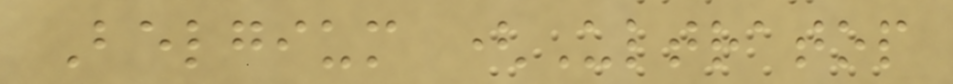Belgium (Ultratop
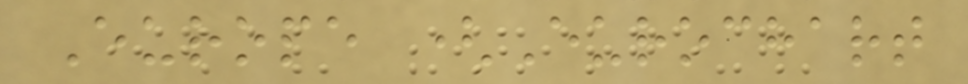Europe (Eurochart
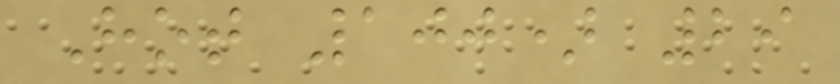Hot 100) 29
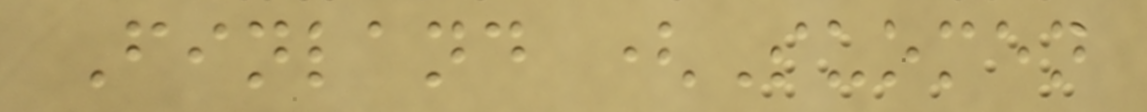Finland (Suomen
